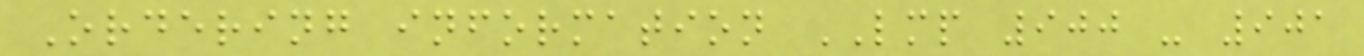Ordering information LMP 900 - 901
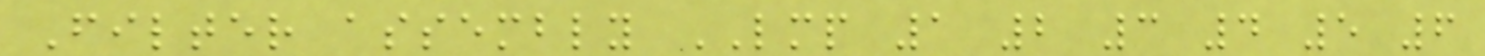Filter assembly LMP 1 2 3 4 5 6
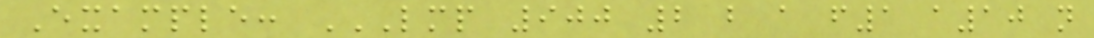Example: LMP 900 2 B A F1 A10 N
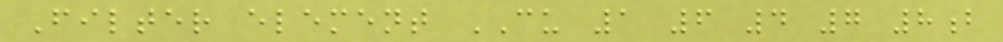Filter element CU 1 6 4 7 8b
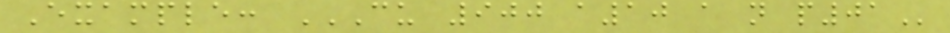Example: CU 900 A10 A N P01
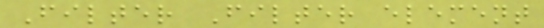Filter Filter element
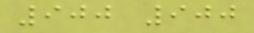900 900
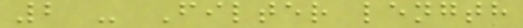2 - Filter length
